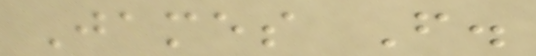James F.
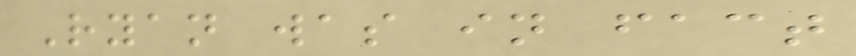Ryan was in fact
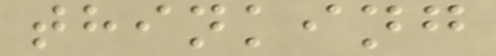thinking
